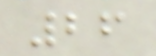26
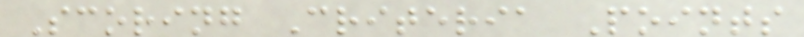Scoring Criteria Points
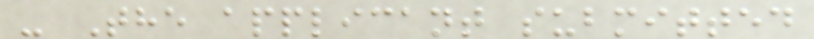- The applicant submitted
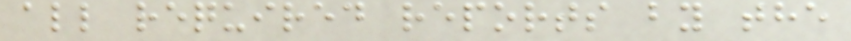all required reports by the
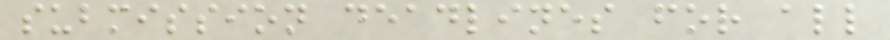submission deadlines for all
